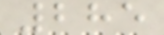285
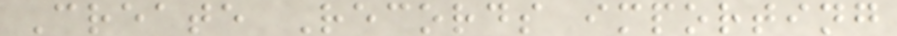Create Records importing
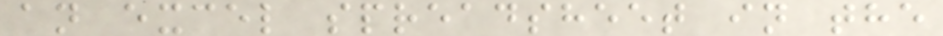an excel spreadsheet in the
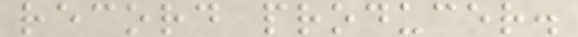record producer.
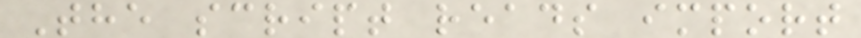The script reads import
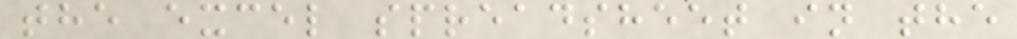the excel spreadsheet in the
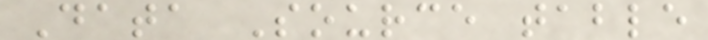Data Source table
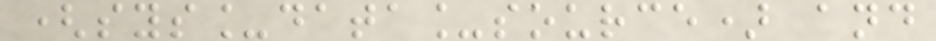(sys_data_source) and
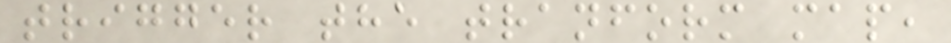trigger the tranform map,
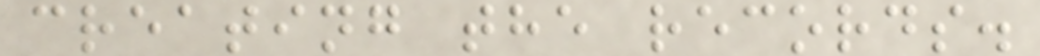creating the records.
